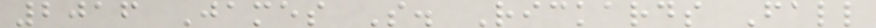2016 James S. Rickards Fall
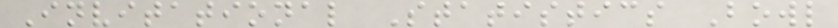Invitational Statistics Bowl
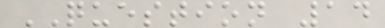QUESTION 14
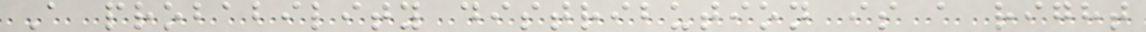A probability distribution is a right
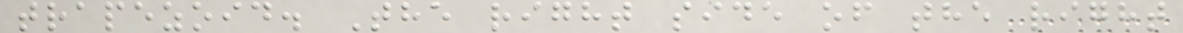trapezoid. The right side of the right
